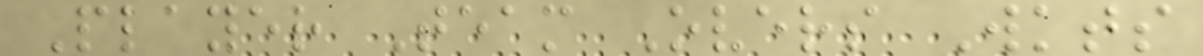Player Team Overs Wkts
